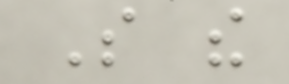So the
